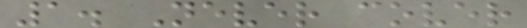1. Never cover
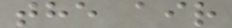the air
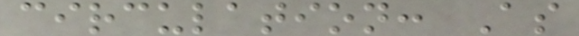circulation: As
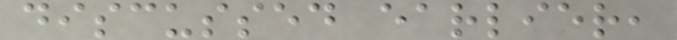discussed earlier,
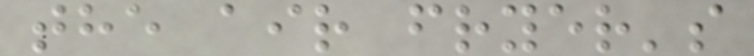the air fryer's
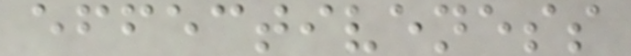effectiveness
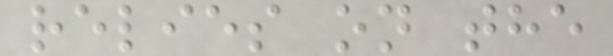relies on the
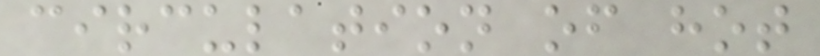circulation of hot
